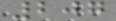207
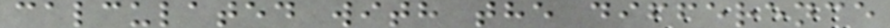calculated with the difference
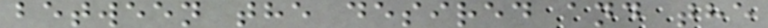between the desired and the
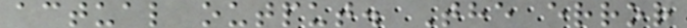actual output. The error
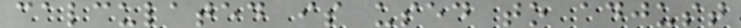calculated is used to adjust
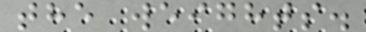the weights.
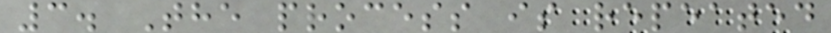3. The process is repeated
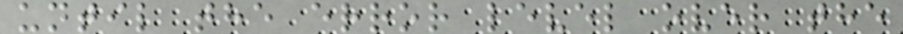until the error level over the
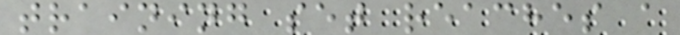training set reaches a
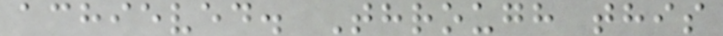achieved. Through this
